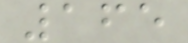165
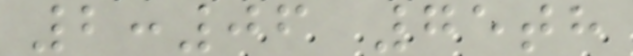2:06 75th
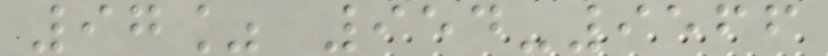97% 954-9566
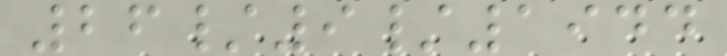26/9/1944
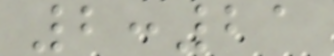2:21
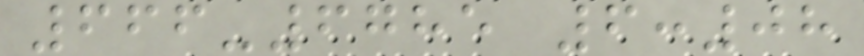666-6785 6:08
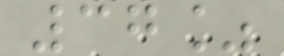37%
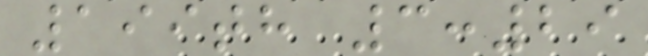199th 3:29
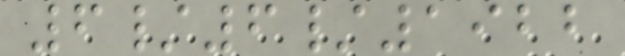6/6/1922
